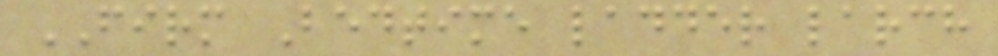FIRM Bedtime ladder larch
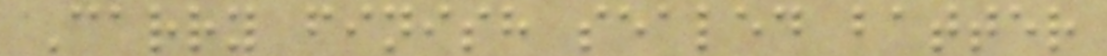Carry finish sealed batter
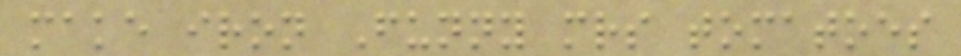make iron Funny mrs tomatoes
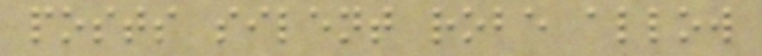posts silent robe allow
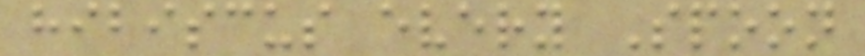hibiscus every Spoon
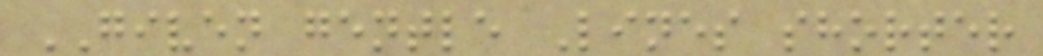GIVEN gentle Lines shorter
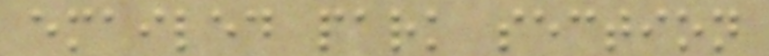emailed park section
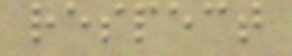respect
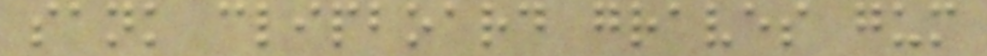sank clipboard graves gum
